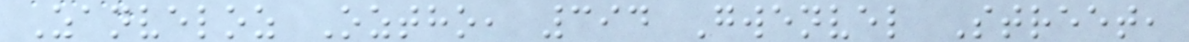Zanveloz Oztho, 394 Gwenvel Street,
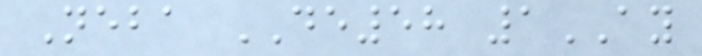Neba DE58 1AY
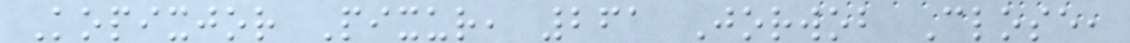Kopixjor Pixur, 261 Jorwob Close,
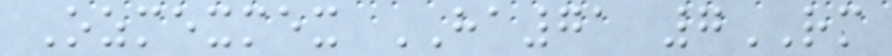Ozmexmex HA71 7RM
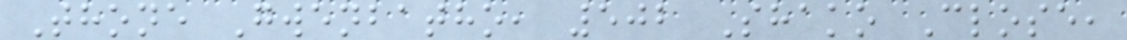Thone Gwenbatho, 502 Shako Close,
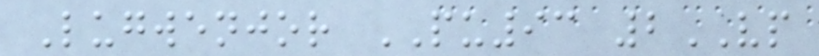Lugwenjor PU93 2VP
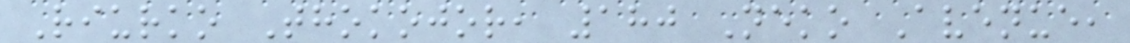Riurko Thokojor, 180 Neko Avenue,
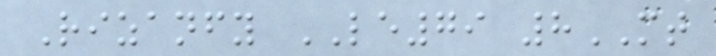Rizanfy LE79 8MT
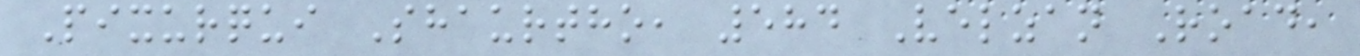Pixurqui Shaurtho, 584 Velzan Road,
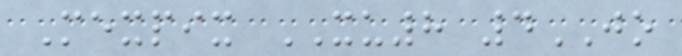Mexpix XU8 4JO
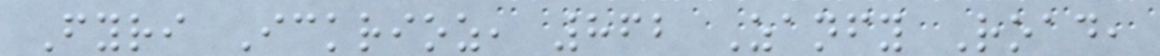Fyri Ickrioz, 862 Zanfy Road,
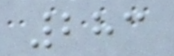283
